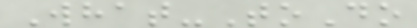What-ToDo
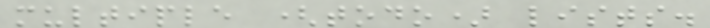multiple (todo) lists.
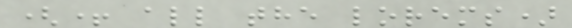(+ all the lorems)
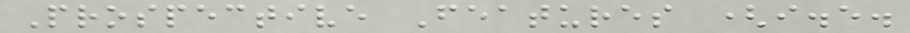Prospective Features (i.e.
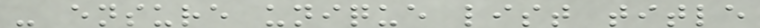- ensure unique list title
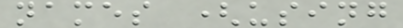names (using
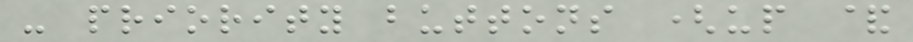- priority buttons (up &
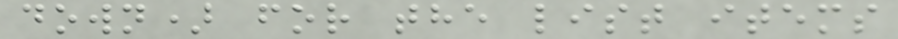down) for the list items
